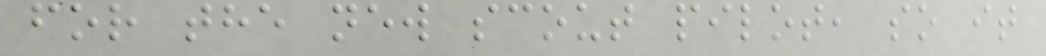for the new scout pilot, so it
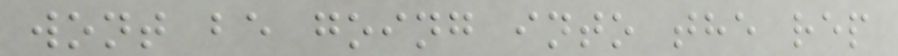wont be going into the rep
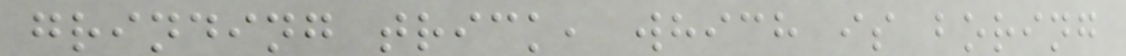grinding trick, which is boring
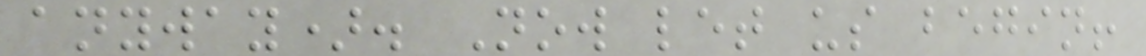anyway). Now let us begin!
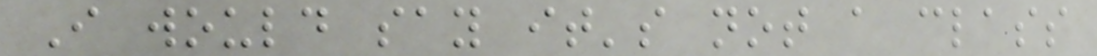I would say it's not a class
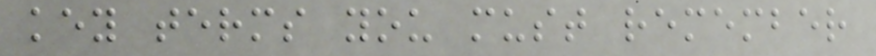key terms you must remember
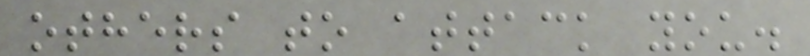others to attack you.
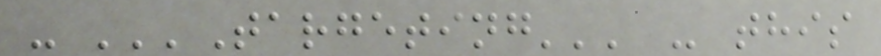- '''Targeting''' - this
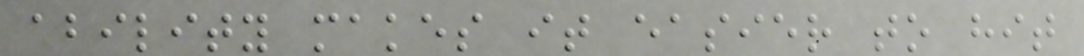ability makes it easier to hit
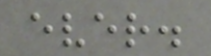ever.
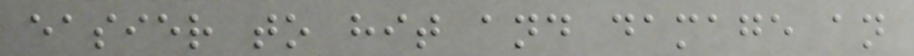easier to hit and damage an
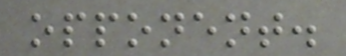opponent.
